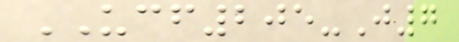UCF205-J7
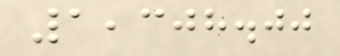1,308.00
